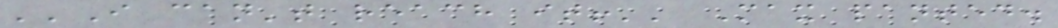''I can't reach it!'' Max panted.
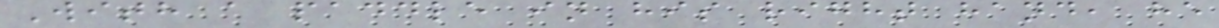With a paddle in his right hand, he
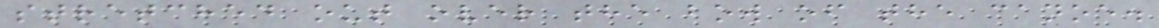stretched out over the bow of the canoe.
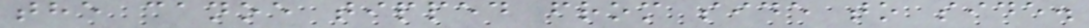the canoe tipped from side to side.
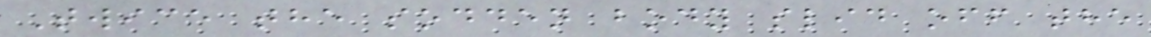Twice the sodden body slid off the
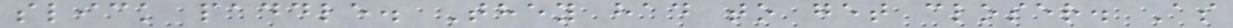slick paddle. They had to get closer. As
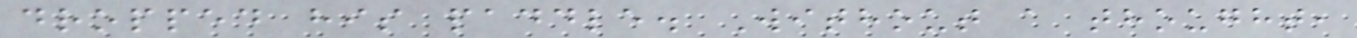dropped his paddle. Without a thought,
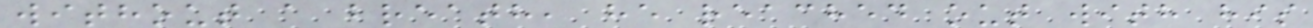without a breath, he reached out with his
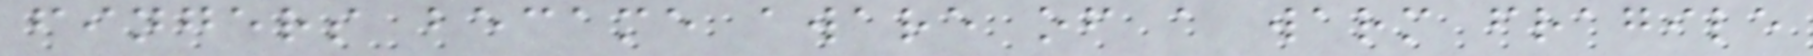fingers became aware of a warm fragile
